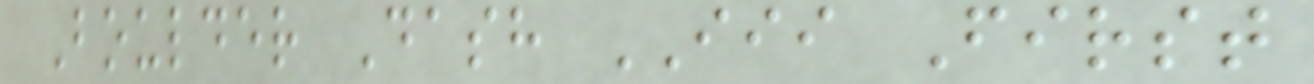Boulder Dash III First
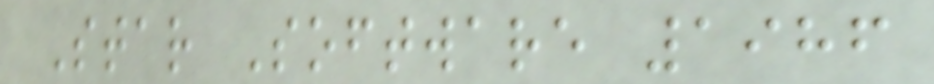Star Software 1986
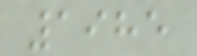1985
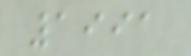1991
